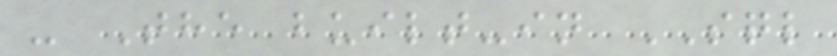- The built-in SQL
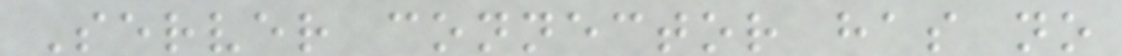Server connector has no
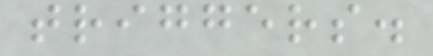triggers.
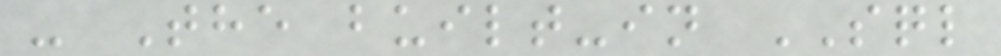- The built-in SQL
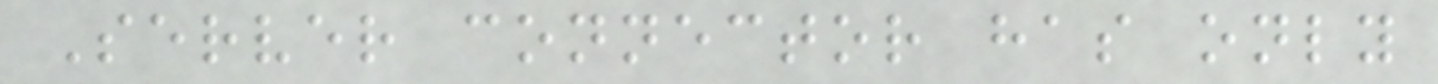Server connector has only
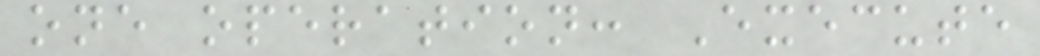one operation: Execute
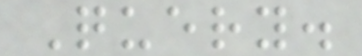Query.
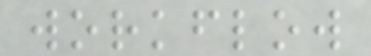workflow
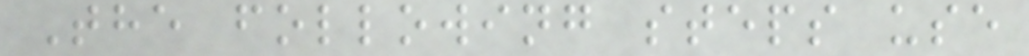The following steps use
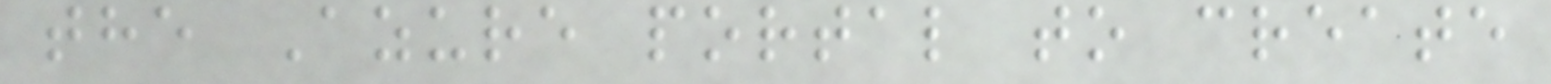the Azure portal to create
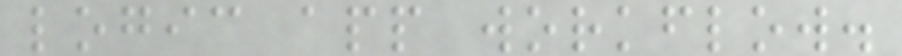logic app workflow.
